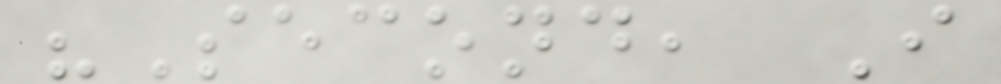"Second, I
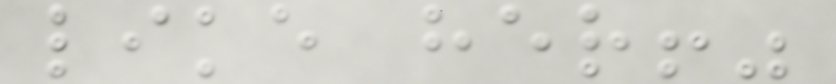like her!"
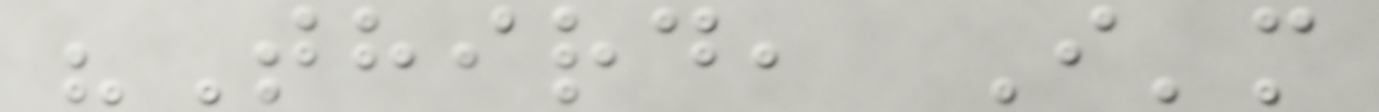"Third, I'm
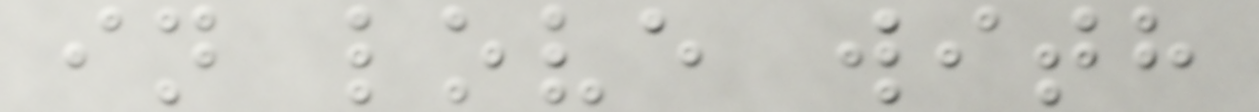in love with
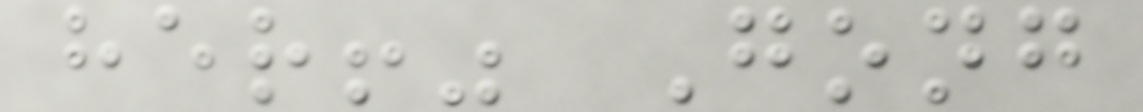her!" Gong
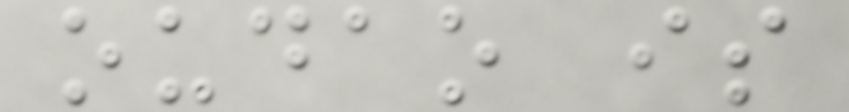oudao is
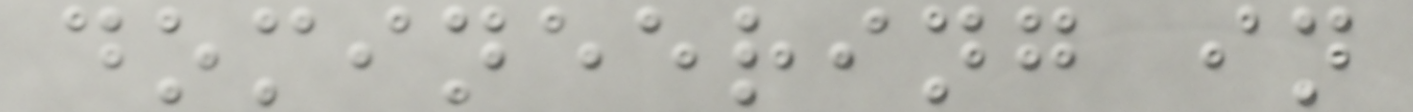domineering in
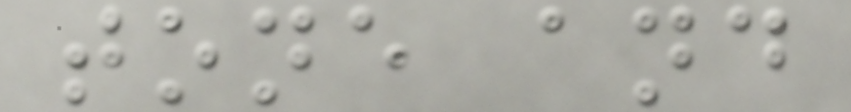tone and
